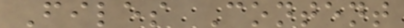Files Content
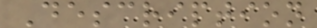Description
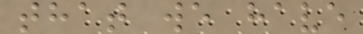that we have
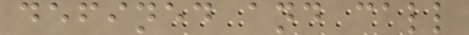defined and call
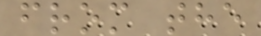from the
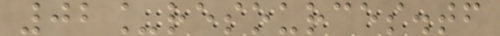02_resources.tf
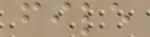file
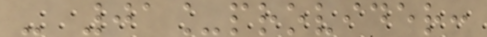- 01_provider:
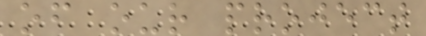of our project
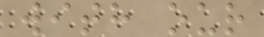with our
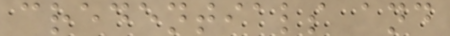credentials and
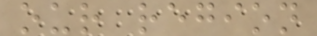our region
